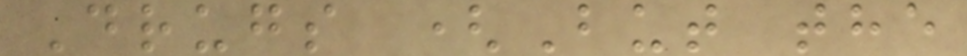Drugs (But the
